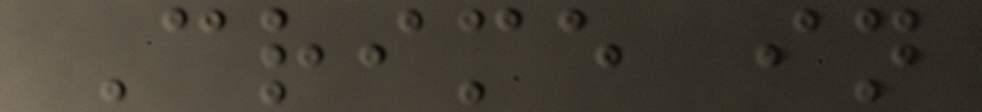Crime in
